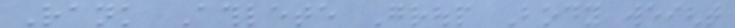Rank Athlete Group Body weight
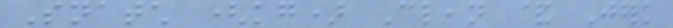Snatch (kg) Clean & Jerk
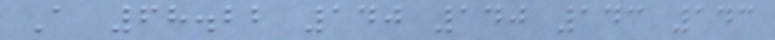A 68.22 140 140 143 143
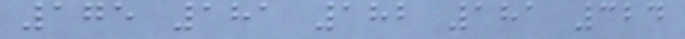175 181 182 181 324
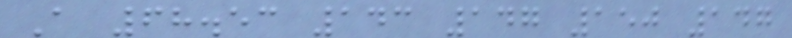A 68.53 143 147 150 147
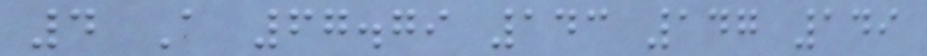4 A 67.79 143 147 149
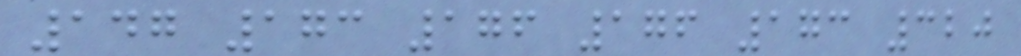147 173 176 176 173 320
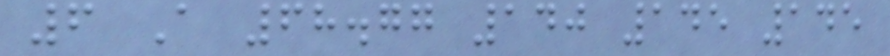6 A 68.77 140 145 145
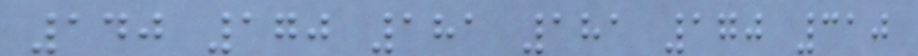140 170 181 181 170 310
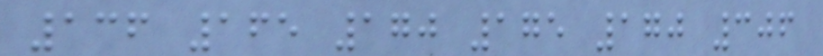136 165 170 175 170 306
